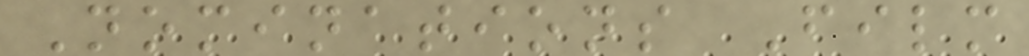Nominations Film
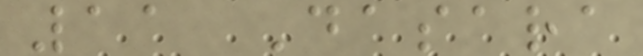11 Dasara
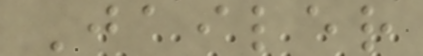Jailer
